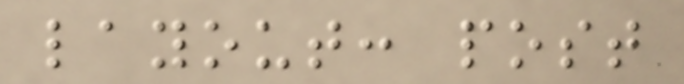layout: post
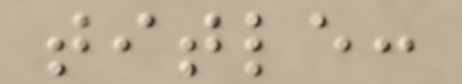title:
